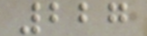227
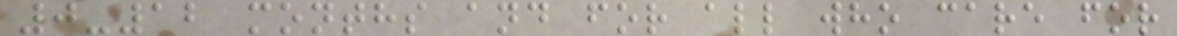0-12 months and for all who care for
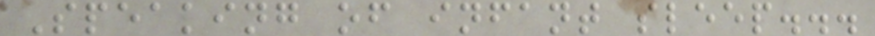Speaking of infant sleep...
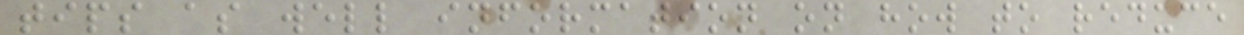tips as well information on how to reduce
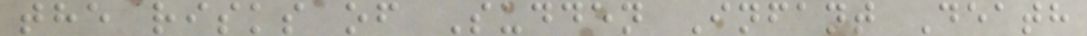the risks of Sudden Infant Death
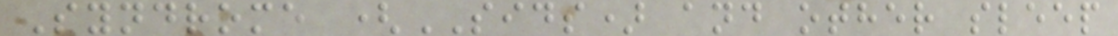Syndrome (SIDS) and other sleep
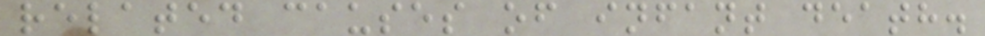related causes of infant death.
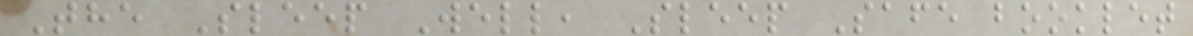The Sleep Well, Sleep Safe booklet
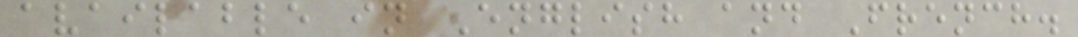available in English and French.
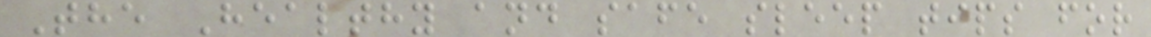The Healthy and safe sleep tips for
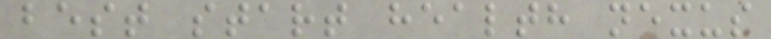best start health nexus
